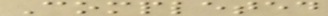Completed
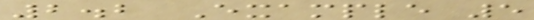2.2 Example 5
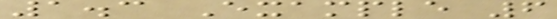1.3 Example 6
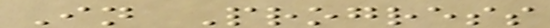In Progress
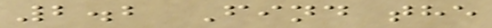2.2 Find the
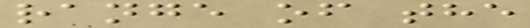range of the
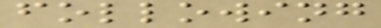following
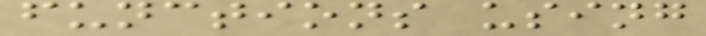functions using
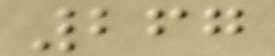267
